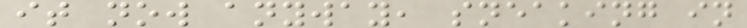it now anyway, sneaking in
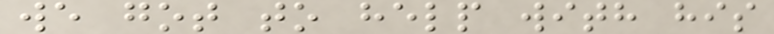we got to help with his
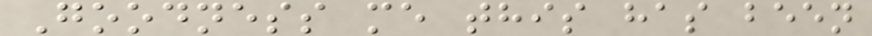Goodness me this has been
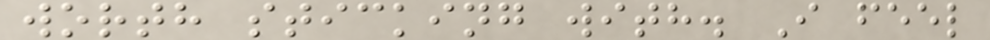worth sticking with. I feel
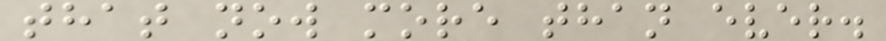that now more than ever.
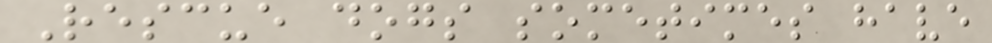Rescue dogs sometimes have
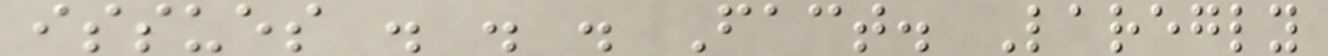issues . . . Fact. Laregly
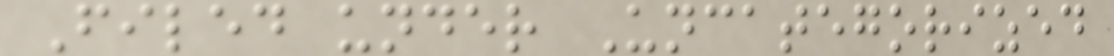Filed under Uncategorized
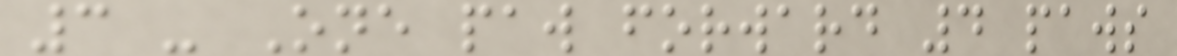3 - One paw forward 4 paws
